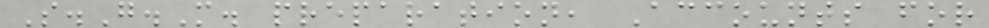S.G.M. preparation, Accounts for
